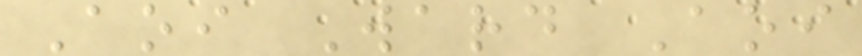Aoi Ward Aoi
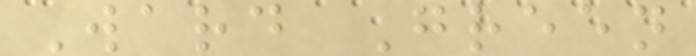Ward Green
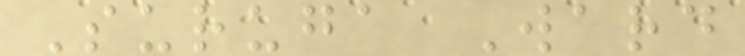Suruga Ward
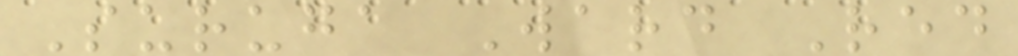Suruga Ward Red
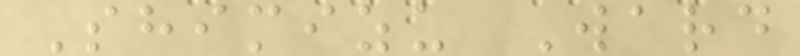Shimizu Ward
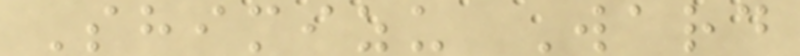Shimizu Ward
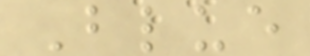Blue
